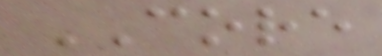CORE
